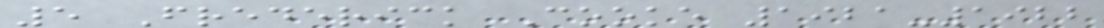5 Frederick Cooke 1921-1922
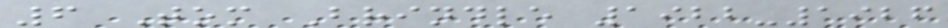6 Tom Brindle 1922-1926
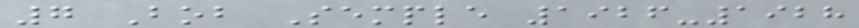7 Bob Semple 1926-1928
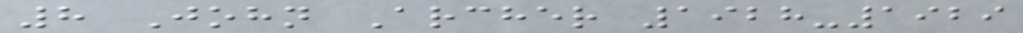8 John Archer 1928-1929
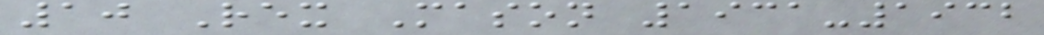10 Rex Mason 1931-1932
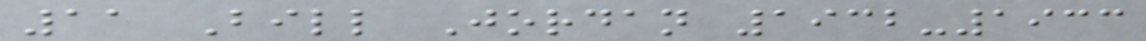11 Bill Jordan 1932-1933
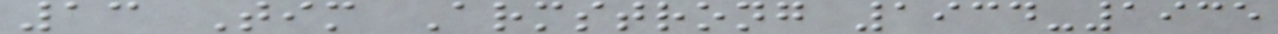13 Tim Armstrong 1934-1935
